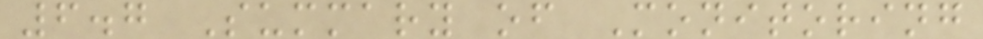6.7 Summary of Monitoring
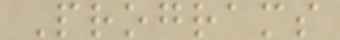Programs
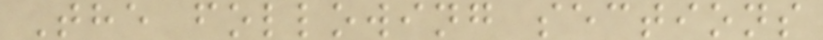The following sections
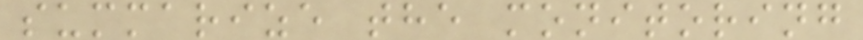summarize the monitoring
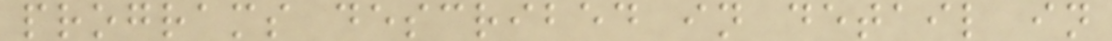programs described in detail in
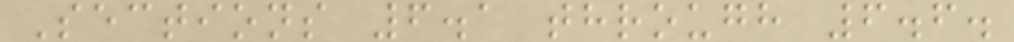Sections 6.1 through 6.6.
